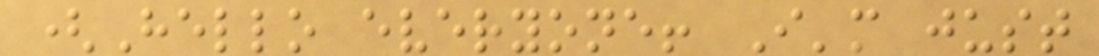(Hello everyone! I'm just
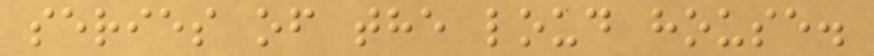series of the loud house.
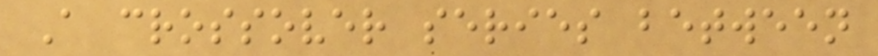A crossover series between
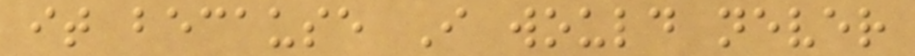it because I would never
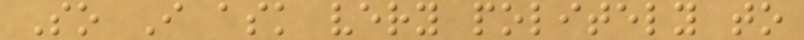So I ask very politely to
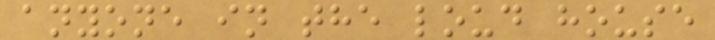anyone in the loud house
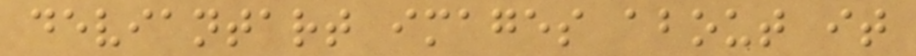deviantart images about it
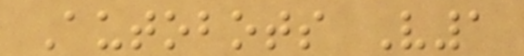Autobots V1
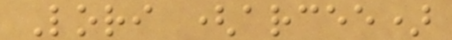Lori (arcee)
